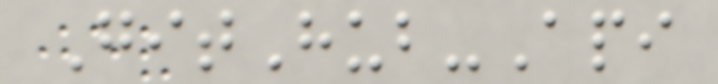GitHub-Api
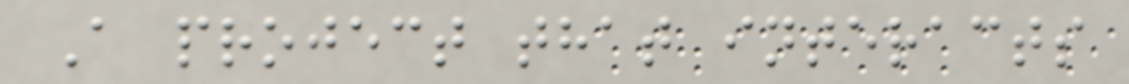A project that interacts
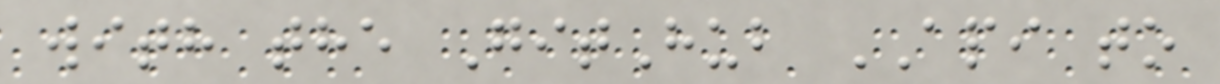with the GitHub API to
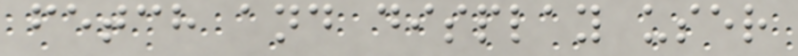fetch and display user
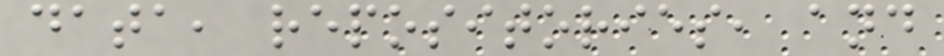data, repositories, and
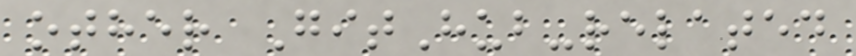other GitHub-related
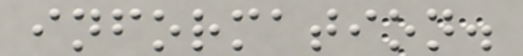information.
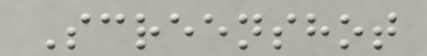Screenshot
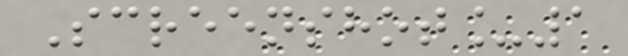Screenshot_1
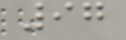97
